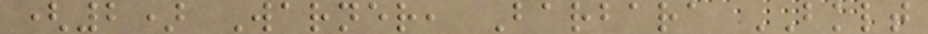(2) Warner, Barbara BKLT
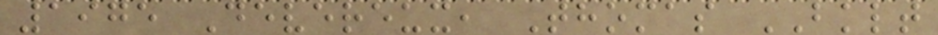1975 Devereux, Thomas BKLT
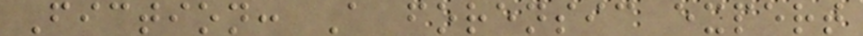Fiction: A forensic expert
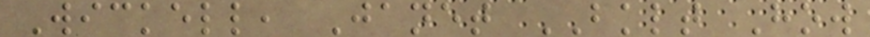Wickell, Janet BKLT How
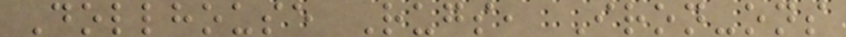Dollhouse Rugs, Iron-ons
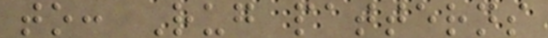to: Rug patterns
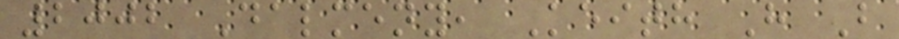2002 Dalmeny, Keith H B
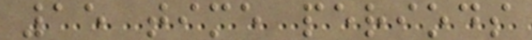15 time periods
